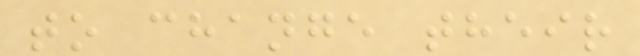to change their
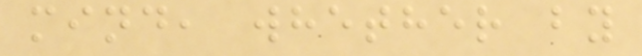mind, whether by
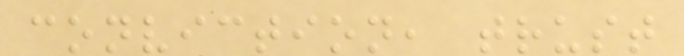conviction, trust
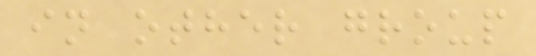in other group
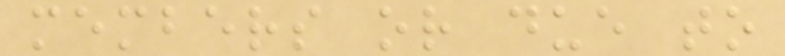members or due to
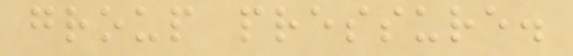group pressure.
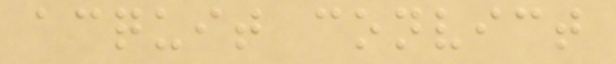acquit convict
